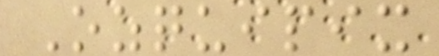Ozquipix
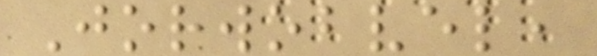Jorwobvel,
